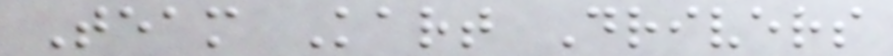Team Kart Drivers
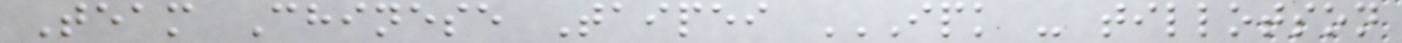Team Chinese Taipei IPK - TILLOTSON
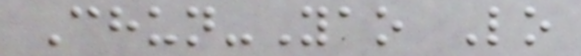Chun-Yao Lo
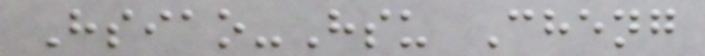Hsiao-Hsu Cheng
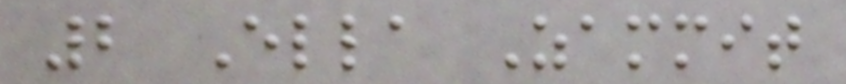2 Ella Zammit
